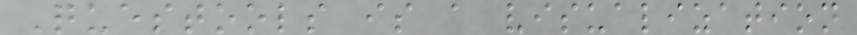Questools is a visualization
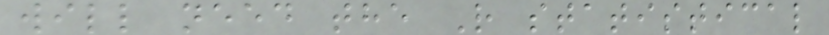will need the R statistical
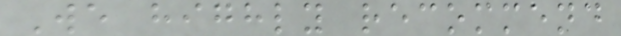We highly recommend
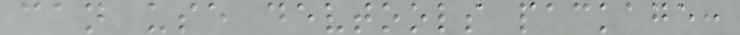can use devtools package:
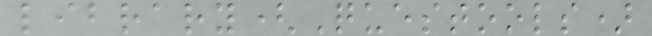library(Questools)
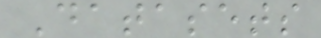Datasets
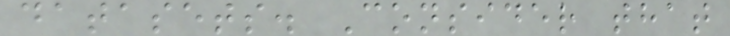datasets. Consider that
